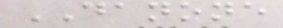DANONE
